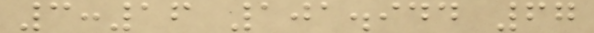3:16 101.944 67
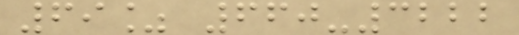69% 660-3222
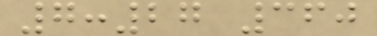7:27 360
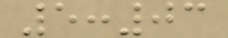5:03
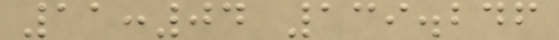11:04 139.246
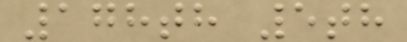178th 5th
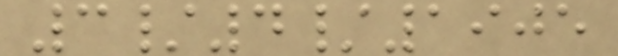3/4/1905
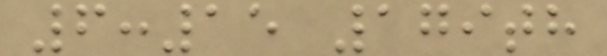6:15 179th
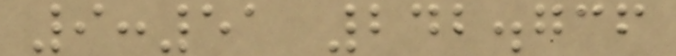9:51 242.736
